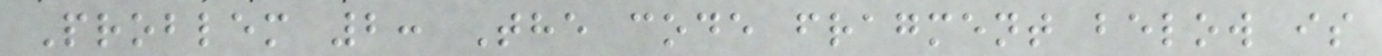Problem 2: The code fragment below is
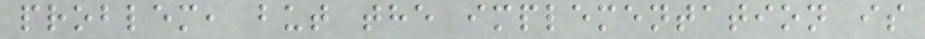problem, but the implementation is
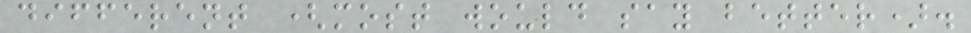different (most would say better).
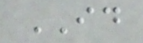ID
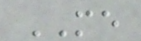ME
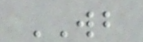WB
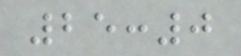25:0
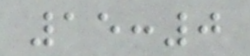15:0
